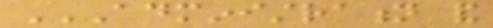ADMINISTRATION AND
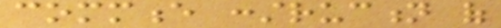commence construction of
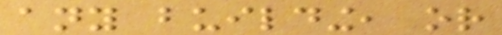any building, or
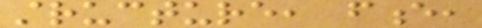structure, fence,
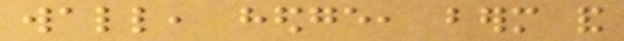wall, hedge, berm and
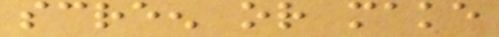screen or make
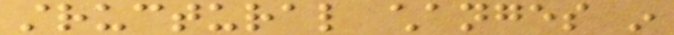structural changes in
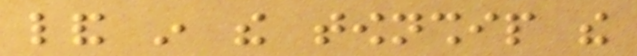land in the township the
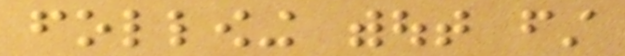following without first
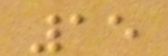15
